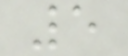5
